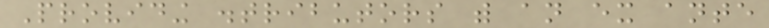Providing distributors with an ex ante
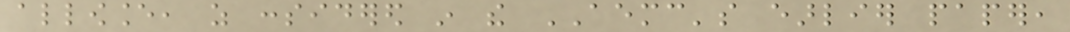allowance, as considered in the AEMC's earlier paper,
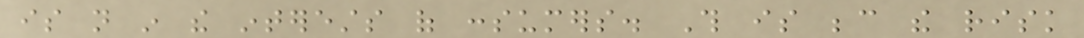is not in the interests of consumers. This is because the risk
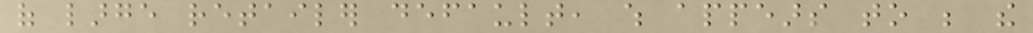of large retailer default, which appears to be the
